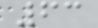63
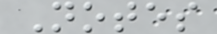Notes
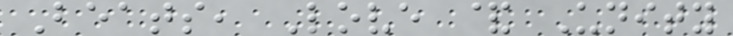Beats, Love & Unity
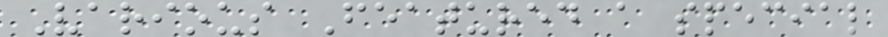Various Featured a special
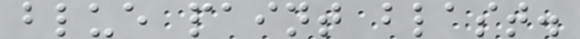blue paint blast.
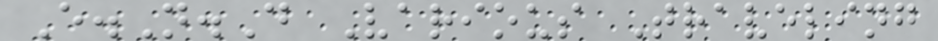E.N.D Various Traveling
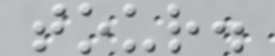tour.
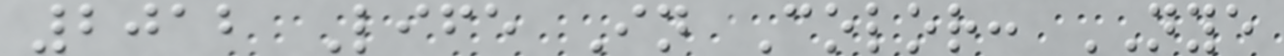2012 Life In Color: NYE
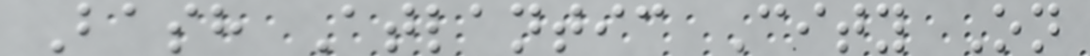Bash Atlantic City On
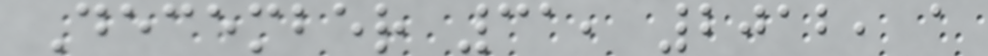December 31, 2012, a
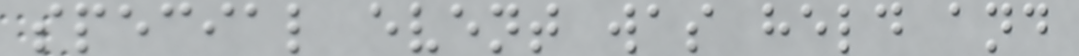special event was held and
